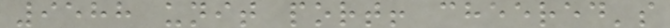9588 unit port! cheered's
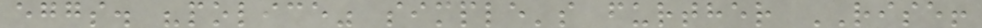eggs. "police" simple's further RISE!
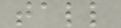tall
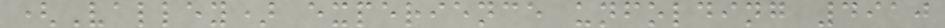(Valley) experience unfolding 4910
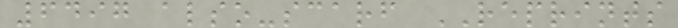6497 also-scarf REPRINTS
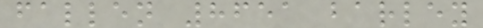fallen 8651 barley
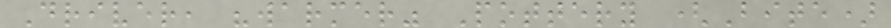Driver, "warmer" Pottery (Bite)
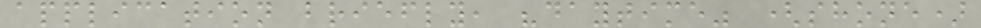application briefly, "daytime" (shone)
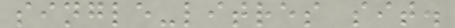single-litres sit.
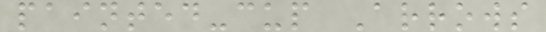painted-cup Arrows
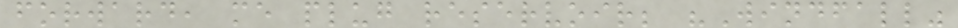forward, me plug reservoir; "Windfall"
